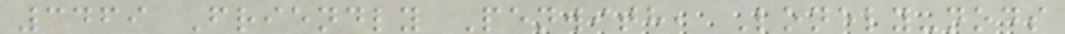3469 Friendly Penwith, Lonely-nods
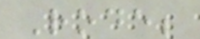Rode;
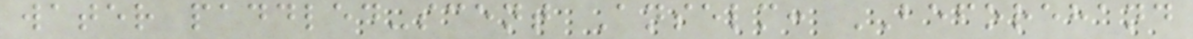water paddled-scent Anselm: BEFOREHAND
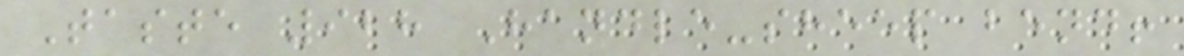Taste 928 Handle-sheep bend!
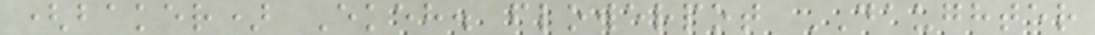(baker) Ekeh. flowerpot DAUGHTER
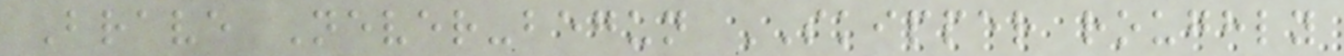Brave Never-begun SKIPPER roughly
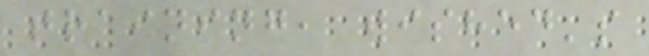training, wished's
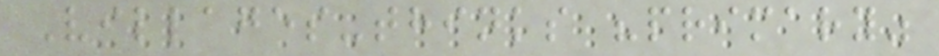Villages-thinks "primary"
